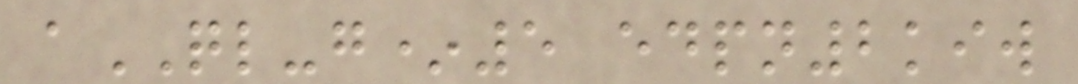aQL-g*5 edpn2kiw
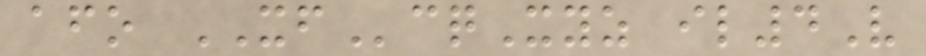afo XFcqXyz il4V
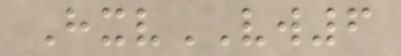HxvVW6
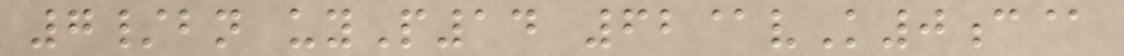7/bn uyP14 62@vK0c@
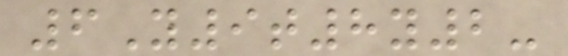6Y9t8y2-
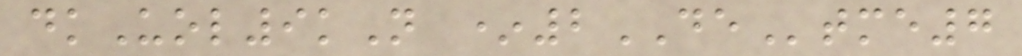dkUol9kN *2DEtme7
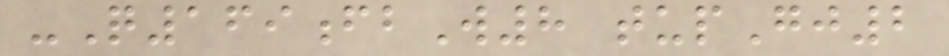-Q169fbW8 tupGj2
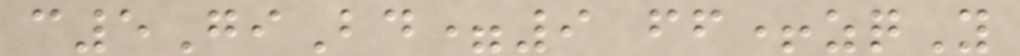c5GiBd=9 ff+zqY
